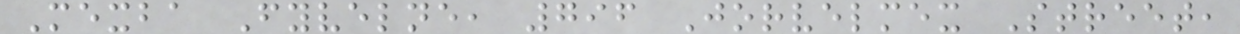Mexba Fyvelne, 796 Jorvelmex Street,
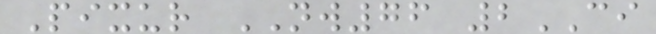Pixur NW76 2CI
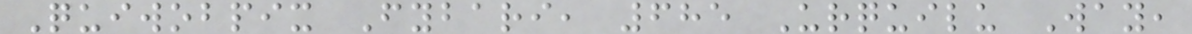Quiwobpix Fybari, 685 Urquilu Way,
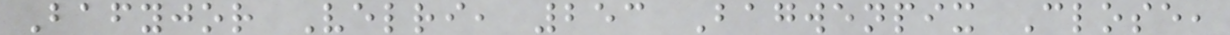Bafyjor Velri, 253 Bagwenpix Close,
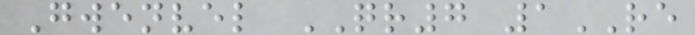Gwenvel QR7 1RE
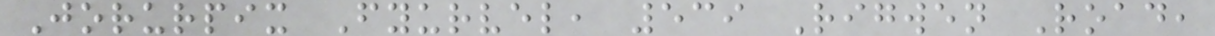Jorurpix Fyurvel, 539 Rigwen Road,
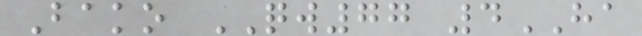Bako QW77 4HA
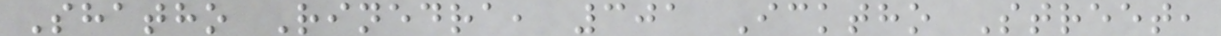Shatho Rinedra, 301 Icktho Street,
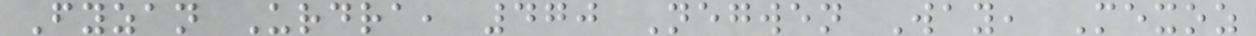Fyzan Urdra, 470 Negwen Way, Mexoz
